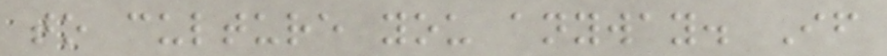to culture you anyway. If
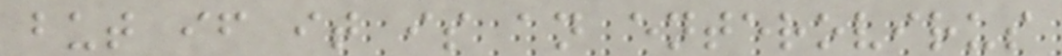but if it is an enterovirus
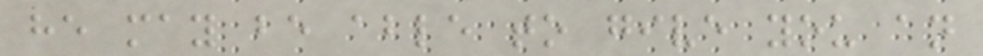he may be able to give you an
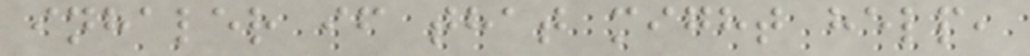inhaler if that might help,
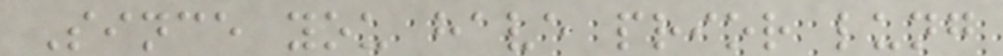Since you have prior lung
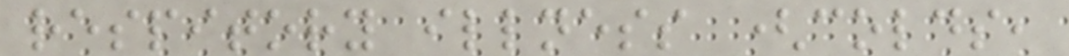respitory illness (colds,
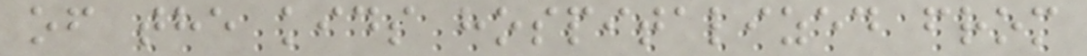of the kids hospitalized from
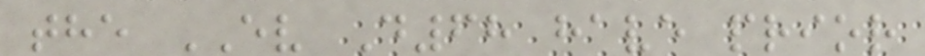the EV D68 have prior
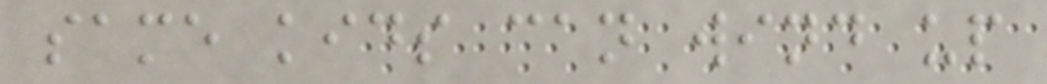same kids can wind up
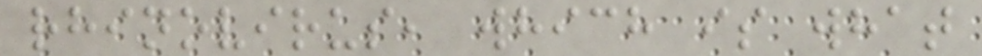rhinovirus, which is what
